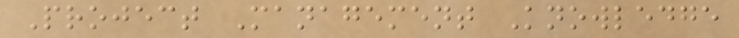Project Management Knowledge
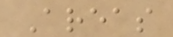Areas
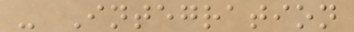- Integration
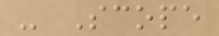- Scope
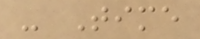- Time
